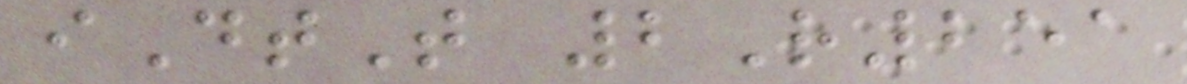iDtT 2R251
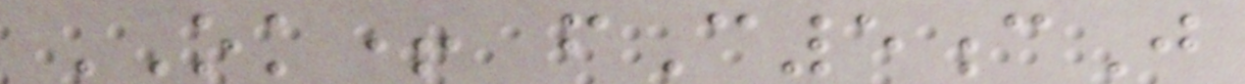OK+ fC5cJ
